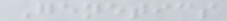Genetics
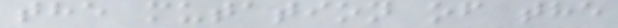the mutation of the
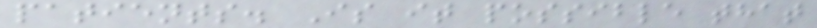patients. Is it possible that
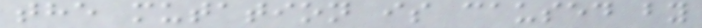the mutation is caused by
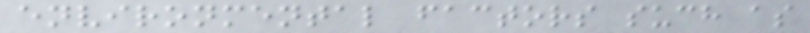environmental factors such as
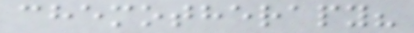chemotherapy?
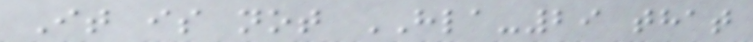It is not HLA-29 that
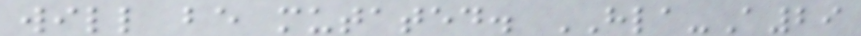will be mutated. HLA-A29
